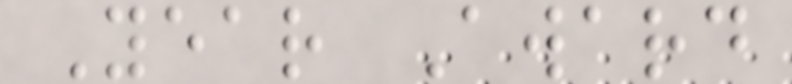Year Award
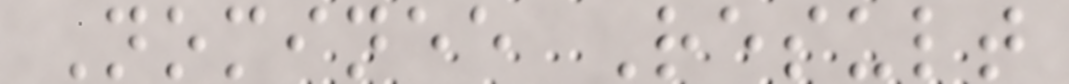Nominee Result
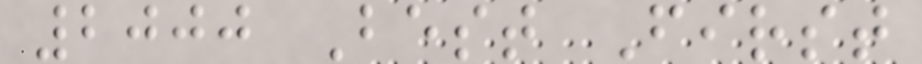2000 Best First
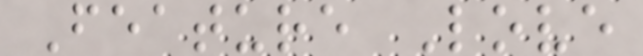Feature Love
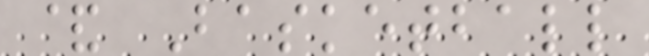& Basketball
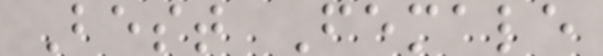Best Female
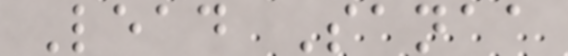Lead Sanaa
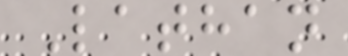Lathan
